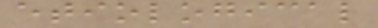etiological
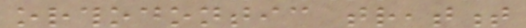orthodontic treatment
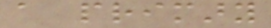a primary
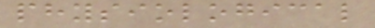physiological
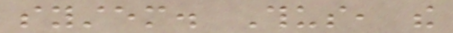system. Thus, the
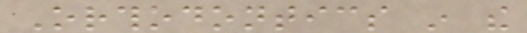Orthodontics in the
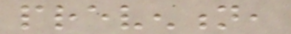prevention,
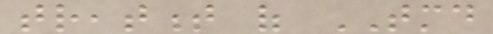treatment of TMD
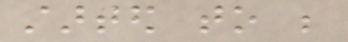started to be
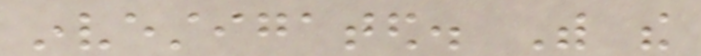investigated. With the
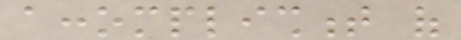accomplishment of
